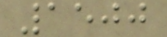1500
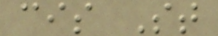cis St
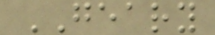GEARY
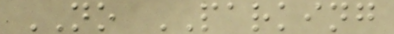NO PARKING
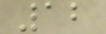12
